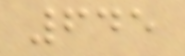645
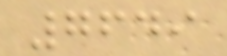7649
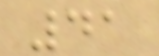41
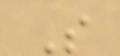S
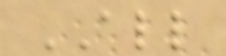ALL
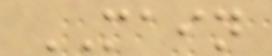MAIN
